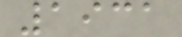1931
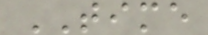TIME
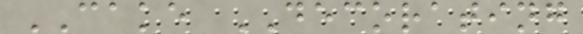CAKE DECORATING
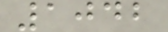1042
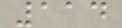114
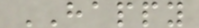HAPPY
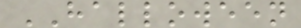HALLOWEEN
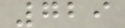729
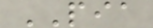PIA
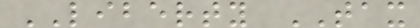LIBERTY TAX
